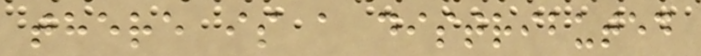there is a distributed
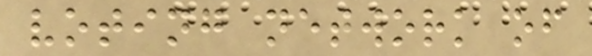voting network of
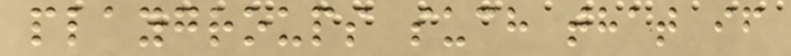playgroups such that if
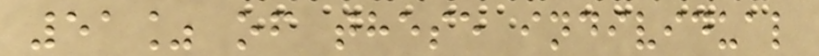51% of these individual
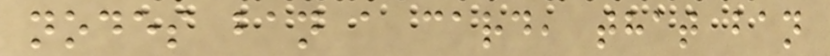nodes ban a card, that ban
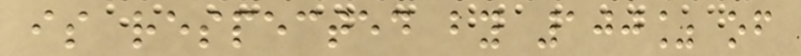is respected by 100% of
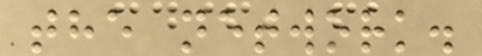the network.
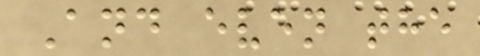And even the
